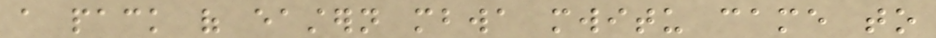a pack of eastern mbwa mwitu came to
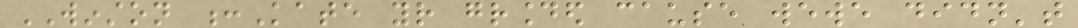WINSTON :Kate your grounded cause wewe didn't
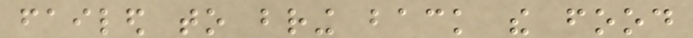failed to bring back the food
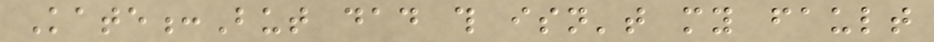Kate:But dad this isn't my fault
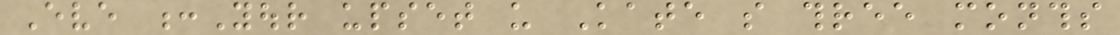Eve :Your upset us Kate so three months
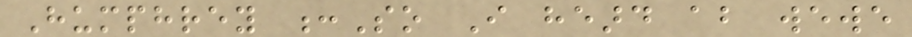Humphrey :So I heard about wewe
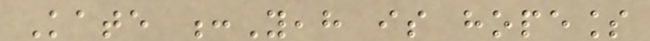Kate :Yeah is hopeless
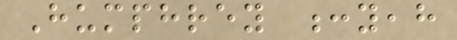Humphrey :yeah
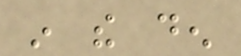in the den
